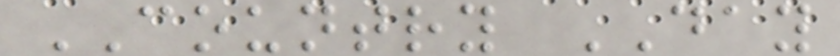COUNTRY DAY
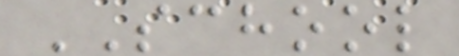SCHOOL
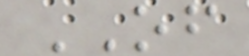OF
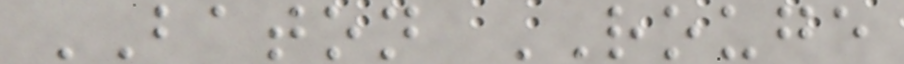BATON ROUGE
